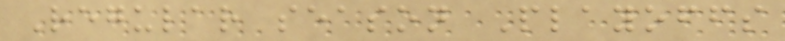Regular season Playoffs
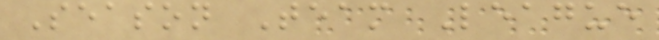Season Team League
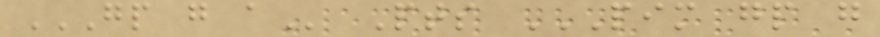GP G A Pts PIM GP G
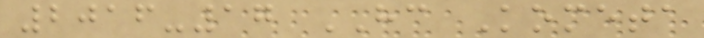2016-17 HC Kometa
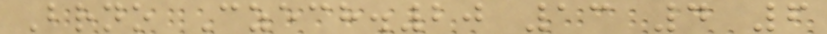Brno Czech.20 13 4 6
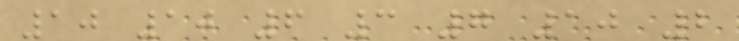10 10 6 3 7 10 2
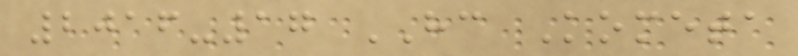2016-17 HC Kometa
